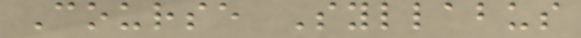Course Syllabus
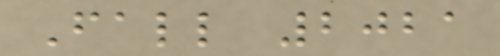Fall 2021
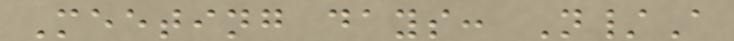Meeting days: N/A
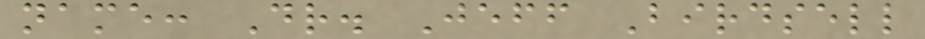name: Dr. Jeff Birdsell
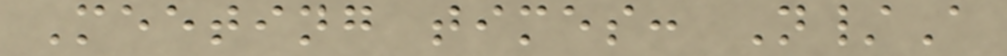Meeting times: N/A
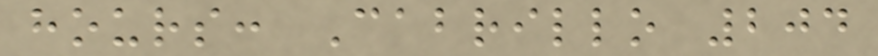hours: Cabrillo 204
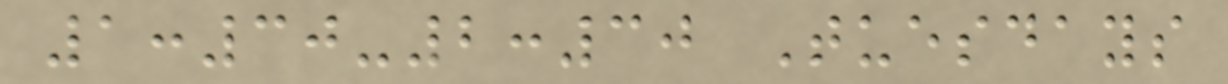1:30-2:30 Tuesdays
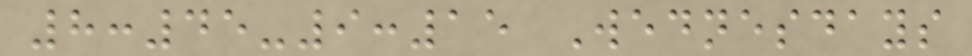8:45-9:15 Wednesdays
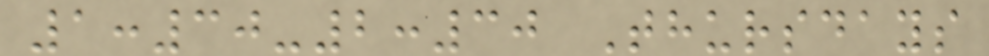1:30-2:30 Thursdays
